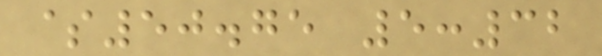$50.75 5:32
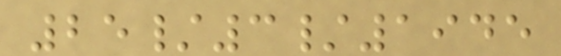25/3/1945
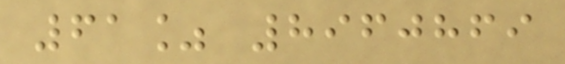61% 8960869
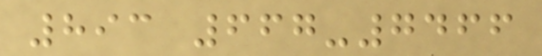893 667-7466
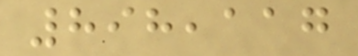898,117
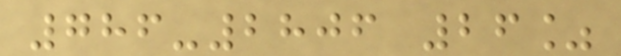786-2806 26%
